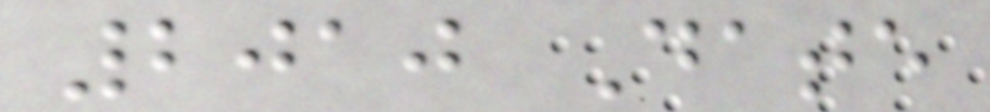2010 Date
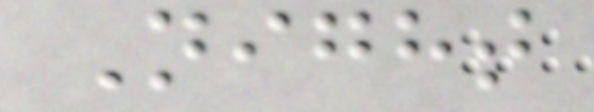Night
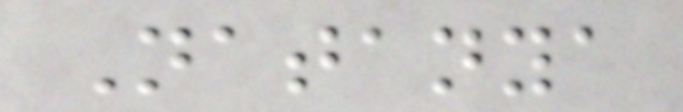Natanya
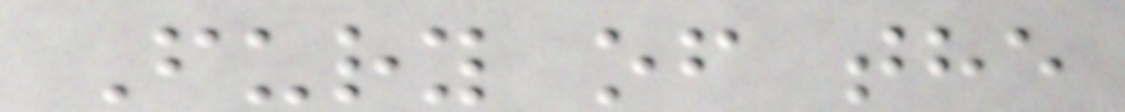Fury of the
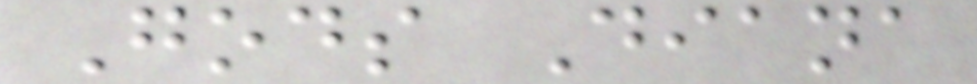Gods Diana
